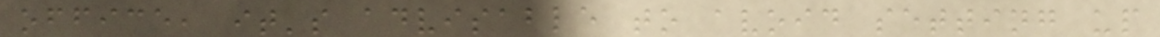office, it's advisable to avoid setting up
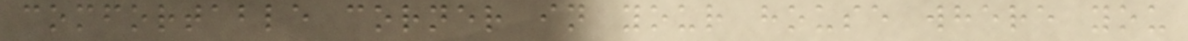comfortable corner in your house where you
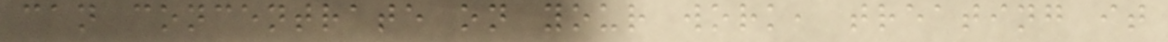can concentrate on your work, treating it
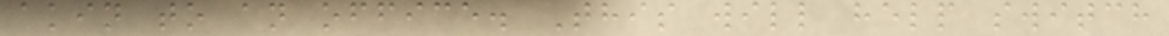akin to an office. This will help switch
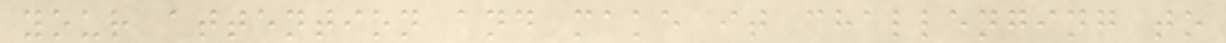your attention and make it challenging to
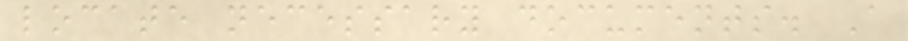locate necessary documents. A
